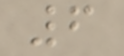6
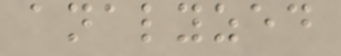analyzed
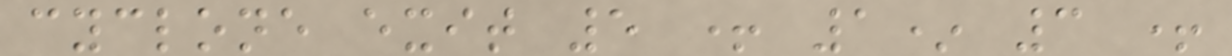cyclone exit 5 + 1* 3 +
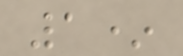1*
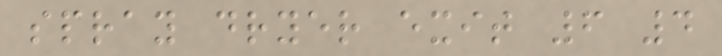spray dryer exit 6 4
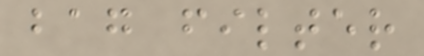bag filter
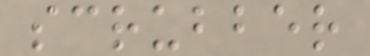scrubber
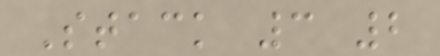Stack 3 2
